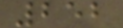252
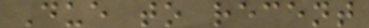Due to recent
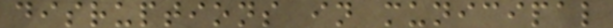disruptions in municipal
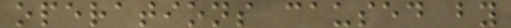operations caused by
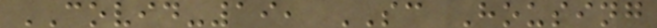COVID-19, SC Housing
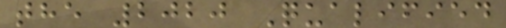the 2020 Qualified
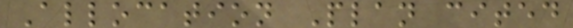Allocation Plan cited
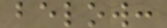below:
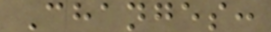Changes:
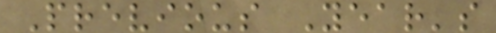Previous Year's
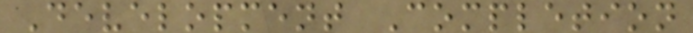Development Completion
